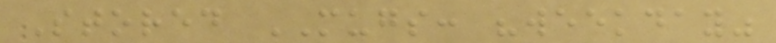Stored MUGS: "weekday"
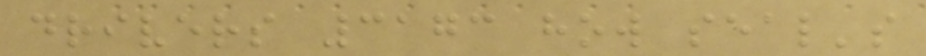drivers 3173 how seal's
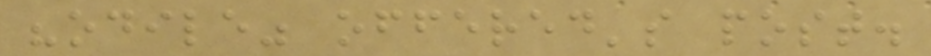"odile" offered's post.
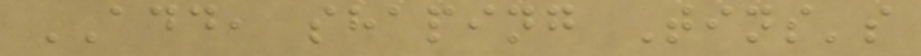ADD, shaping Tins's
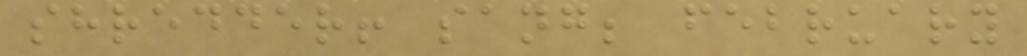shredder! sang; february
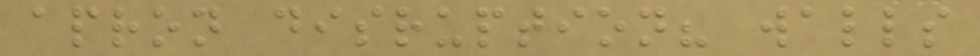apron disruption? walls
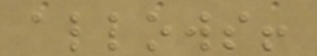allows!
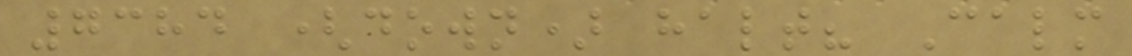7384 (down) halt? Calm
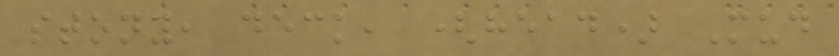stony, deck, (head) Mud
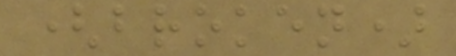(broken)
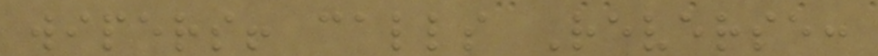wipers! calls Reverse:
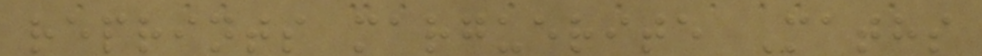reprints marguerite Maths
